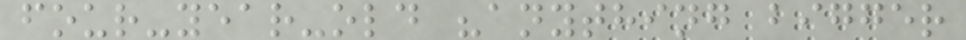four-year-old "anything bigger
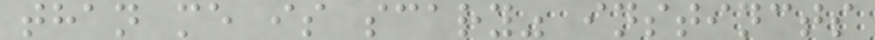than me is scary" instincts
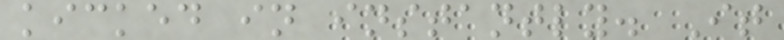kicked in instantly. It
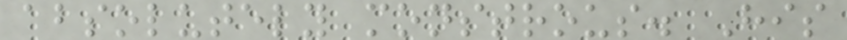absolutely monstrous. His
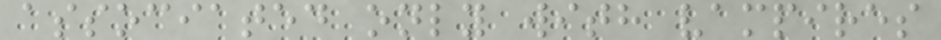associated only with vampires
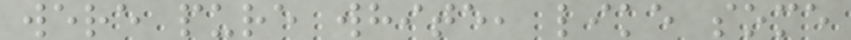were pure white, like some
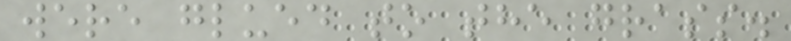were glued to the grass.
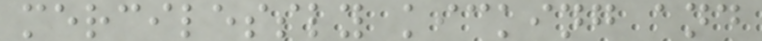mercilessly kicking and
